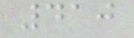410
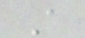A
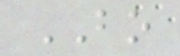BO
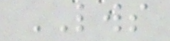LWS
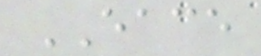EACE
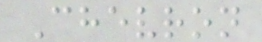Chevron
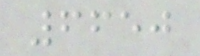6650
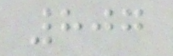807
